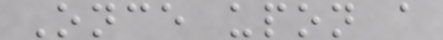Once upon a
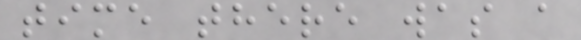time there was a
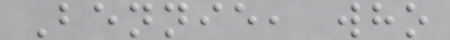Bennie, who
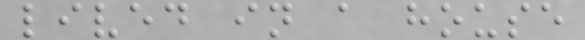lived in a house
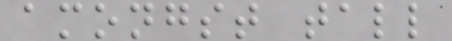amongst tall
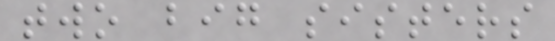two big sisters
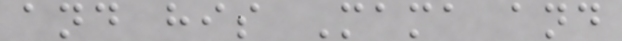and his Mama and
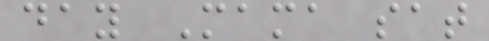day Mama sat
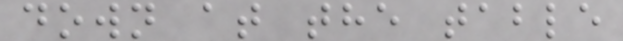down at the table
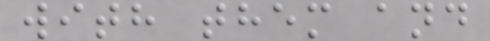with them and
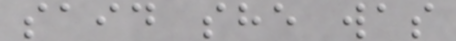said she was
